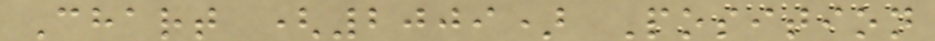Chart (2009) Position
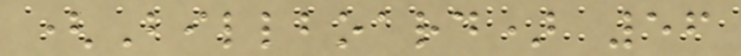(Billboard) 56
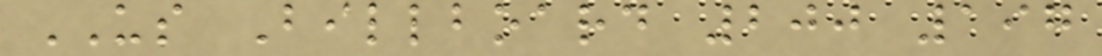US Billboard 200 197
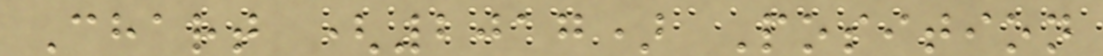Chart (2017) Position
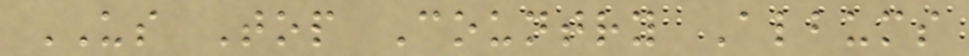US Top Country Albums
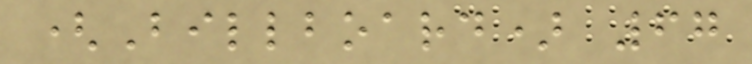(Billboard) 67
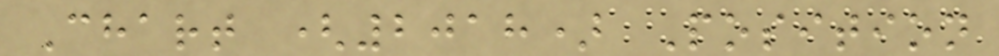Chart (2018) Position
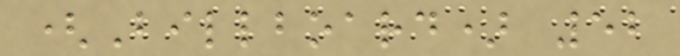(Billboard) 52
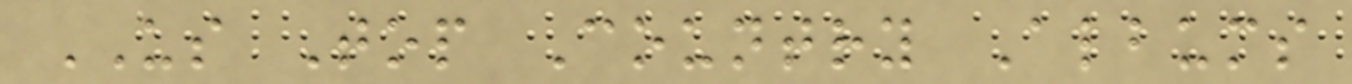US Top Country Albums
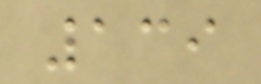139
